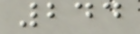244
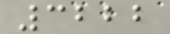3222
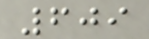609
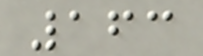163
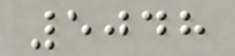5048
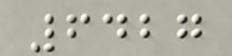6427
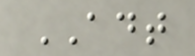ADT
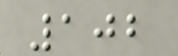102
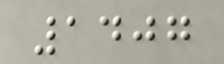1407
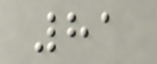81
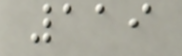119
